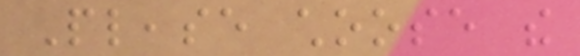Please choose the
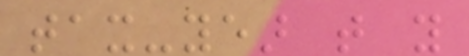tax-year that you
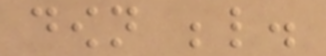down below.
